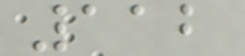112
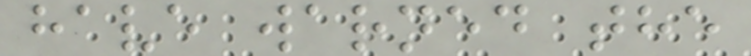have warned the
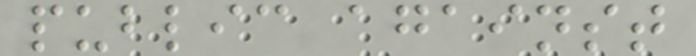public against
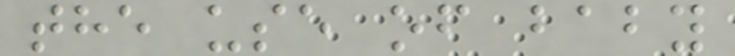the use of baby
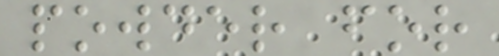powder for
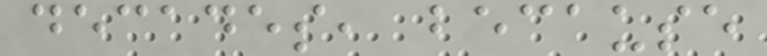decades, because
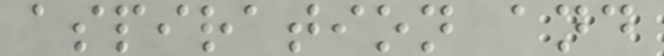aspiration and
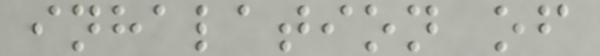inhalation of
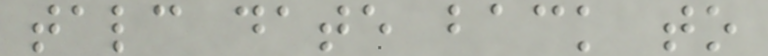talc date back to
